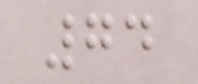74
